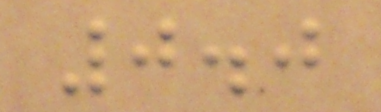0.0
